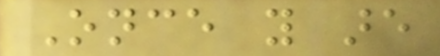Once you are
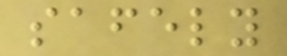safely
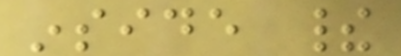inside their
